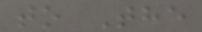to The
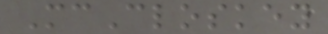McCloskey
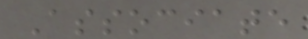Associate
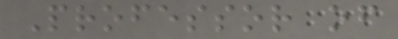Professor of
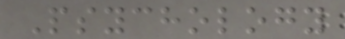Psychology
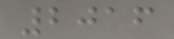2016
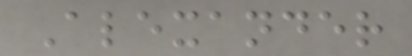Alexander
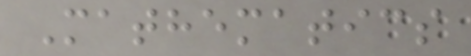Mathematics
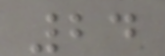24
